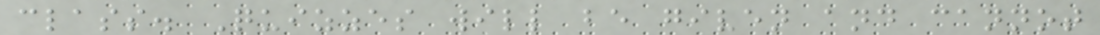class. Quizzes will be given and cannot
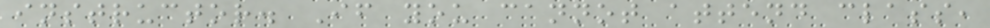instructor. If you cannot attend class,
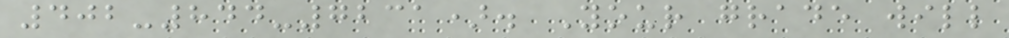402-844-7231). Your grade will
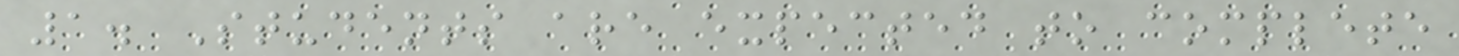1. Students are expected to complete
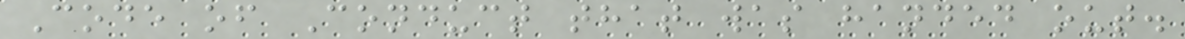Code of Conduct that was handed out.
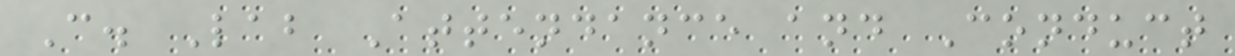C. Lab Attendance and Conduct
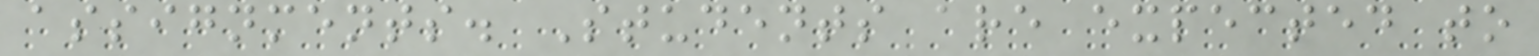assignments. Students are expected to
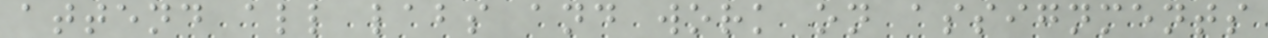attend all labs and work on assignments
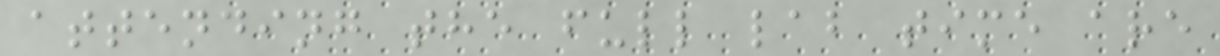attending the full lab time are
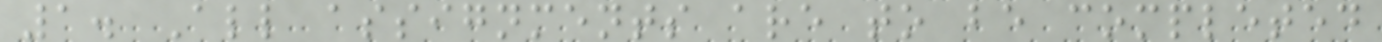1. All assignments are to be completed
